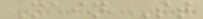Main St
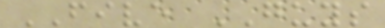FIVE GUYS
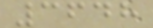3648
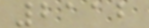2112
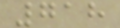718
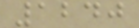1240
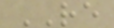RE
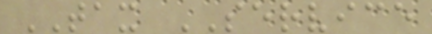TAX SERVICE
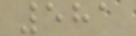581
